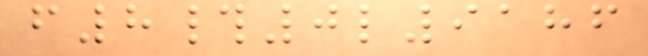f8#0l9186
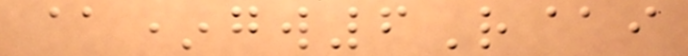@*gw6R@i
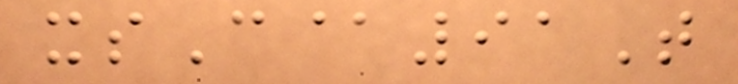xsC@91T
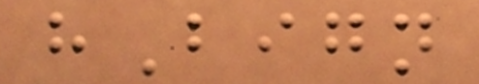hBign
